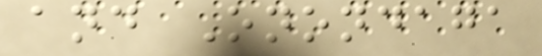and Onondaga
